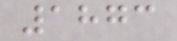1873
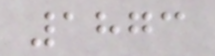1873
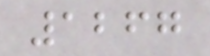1267
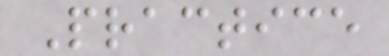Practice
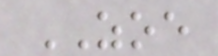ZOE
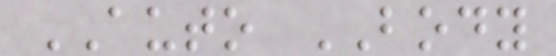AUTO BODY
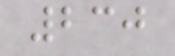230
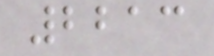2213
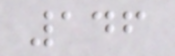146
